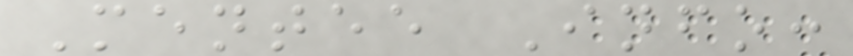Mentee Info:
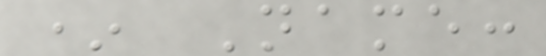* Name:
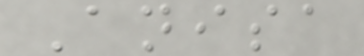Anisa
